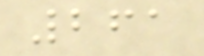261
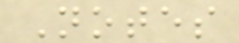Notes
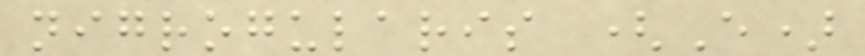nigrogularis (E)
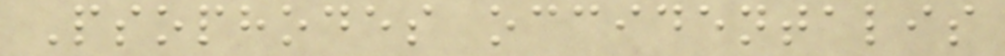Psophodes occidentalis
